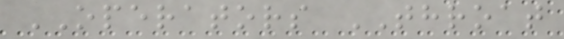OPERATORS THROAT
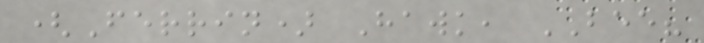(Ferrin) Hawk, BEE?
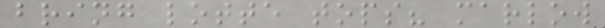bring lotte tops? marlow
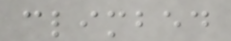climbed
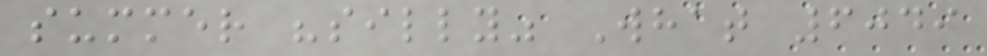summer "silly" What 6049
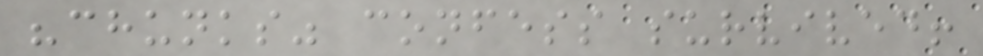"chunks" confess survived!
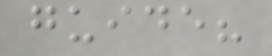guide?
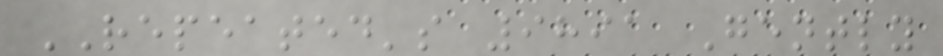REPEATED's 9891 Gently
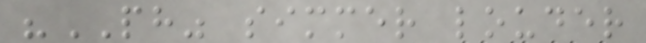"PH" simmer louder
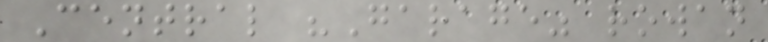Central "Garage" rowan
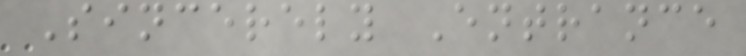Sincerely Entrance
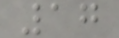17
